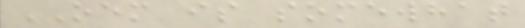OEM is somewhat
